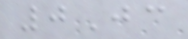0Jc
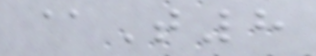@T8
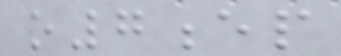o7ep
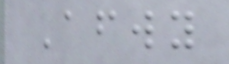Afwy
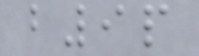b9p
